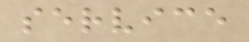service
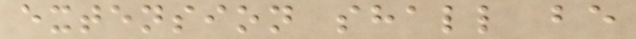extension shall be
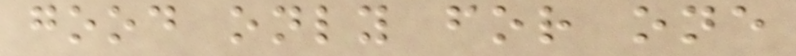good only for one
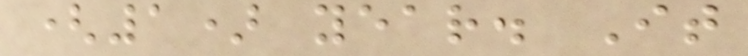(1) year. It
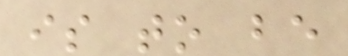is to be
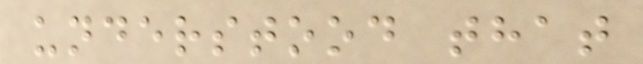understood that
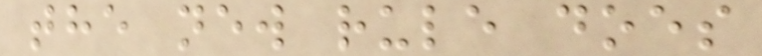the new rule does
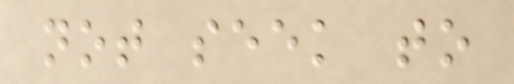not seek to
